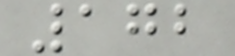172
